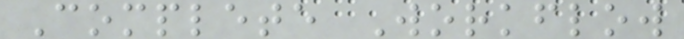Complete Workflow
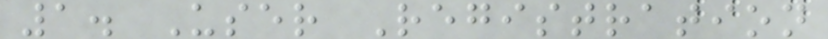1. User Registration
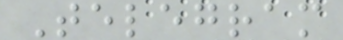Telegram
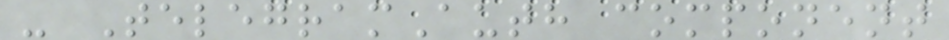- TelegramAuth component
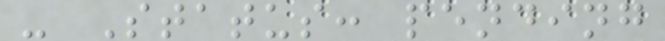- Status: pending
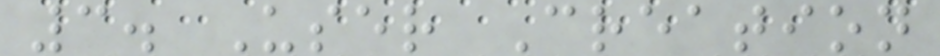3. User Creation
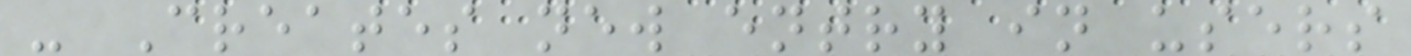- Creates new entry in users
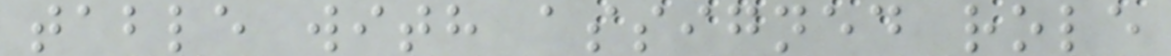table with assigned role
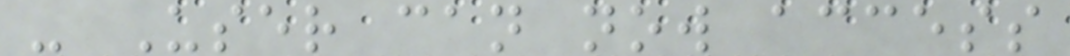- User can now access
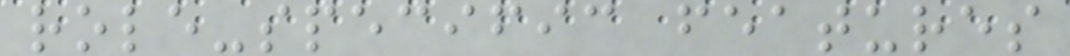role-specific features
